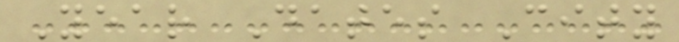Year Dates City
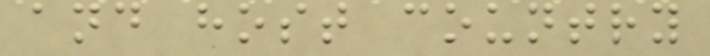and host country
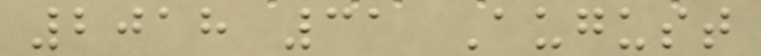2018 31 August
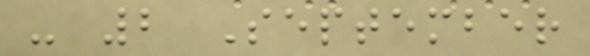- 2 September
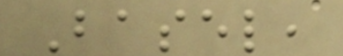Basel,
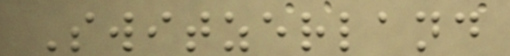Switzerland
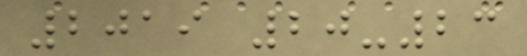2019 20-23
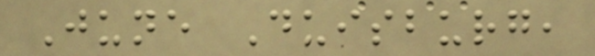June Duisburg,
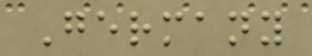Germany
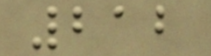212
